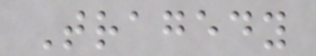Tragedy
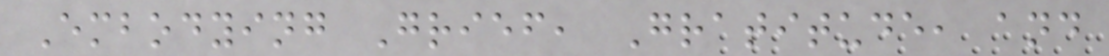Embodying Grief, Gratitude, and
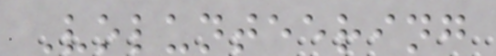Volunteering
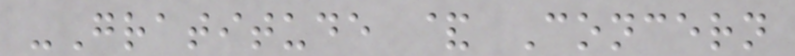-Gratitude & Concern
